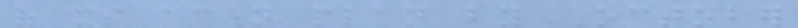of its action plan by October
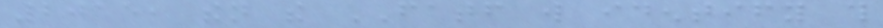2015, then the FATF will identify this
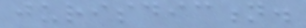jurisdiction.
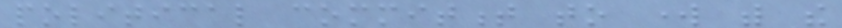political commitment to work with the
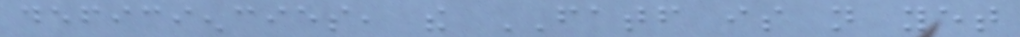deficiencies, the FATF is not yet
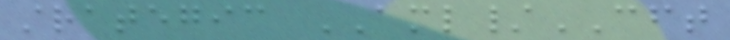strategic AML/CFT
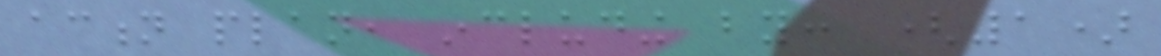action plan, including by: (1)
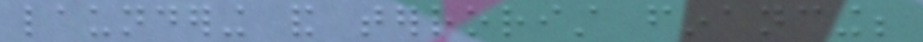laundering and terrorist financing;
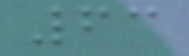63
